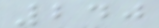240
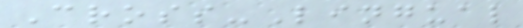Cross-Lingual
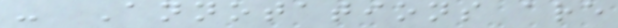- Annotations are
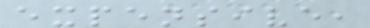expensive,
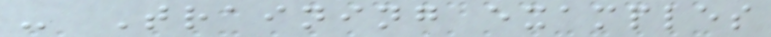- Training examples
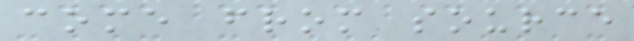come from source
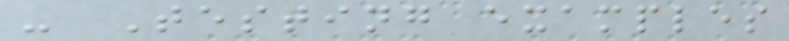- Testing examples
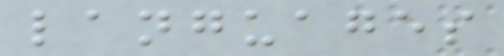languages
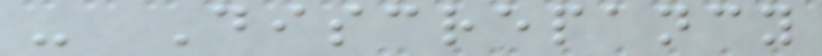- Discrepancy
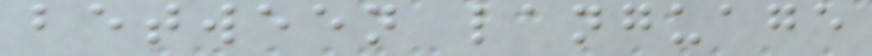between language
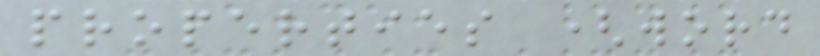properties (word
